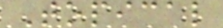Topical
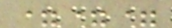===
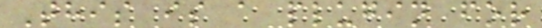This is a plugin for
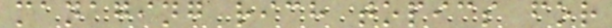managing rich topics for
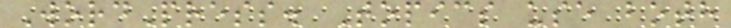WordPress. Topics use both
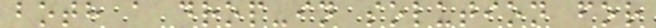both a drop-in solution for
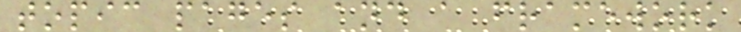topic pages and a framework
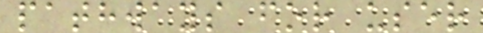pathways for user
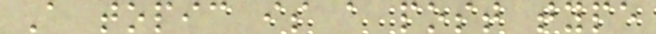A topic is a post type
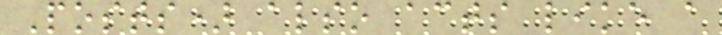Posts) also acts like a
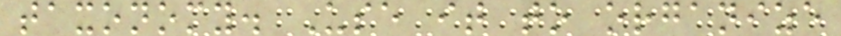taxonomy. Use it to organize
